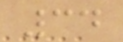34
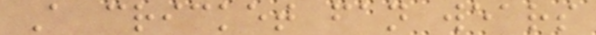A cricket fan wears
